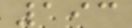193
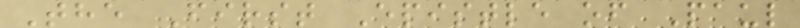The First Epistle of Paul
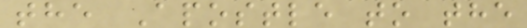the Apostle to the
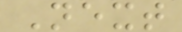Next
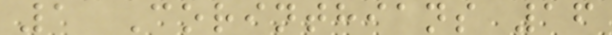1 Corinthians 16
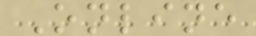Online
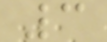3
